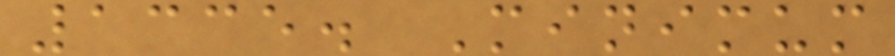1335. Minimum
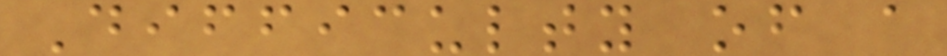Difficulty of a
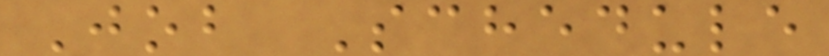Job Schedule
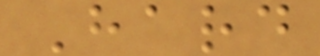Hard
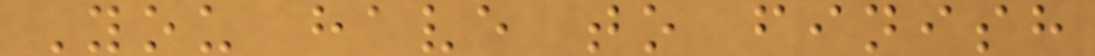You have to finish
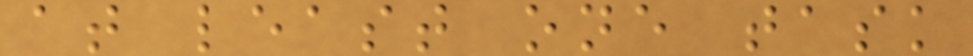at least one task
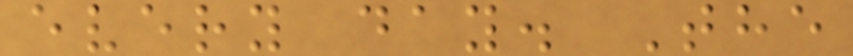every day. The
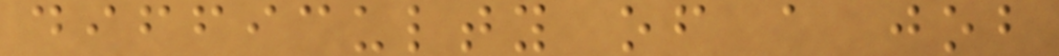difficulty of a job
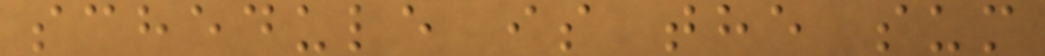schedule is the sum
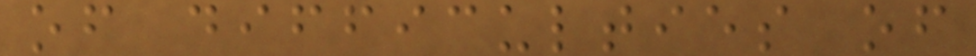of difficulties of
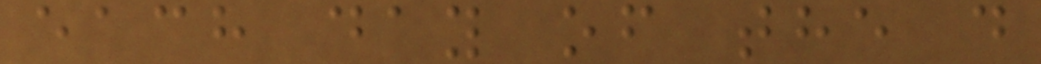each day of the d
